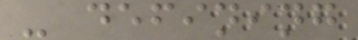- defining
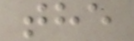the
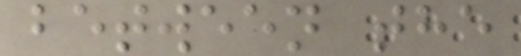between the
